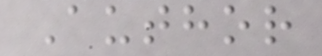Author
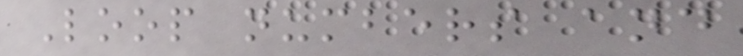Loop numbers and
